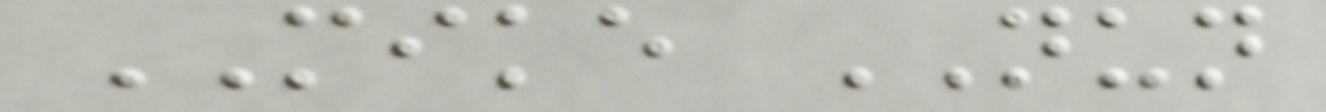MIKE NUN
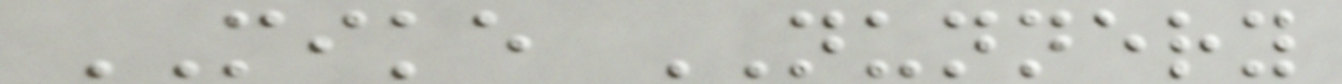MIKE NUNNERY
